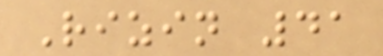Rizin 41
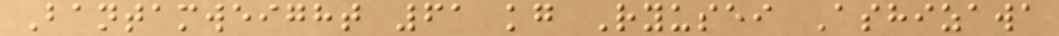Bantamweight 61 kg Ryusei Ashizawa
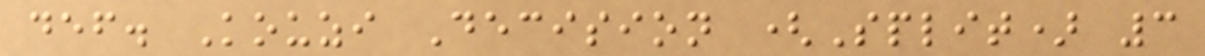def. Kouzi Decision (Split) 3
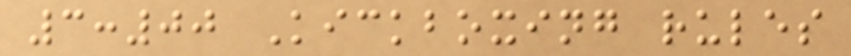3:00 Kickboxing rules
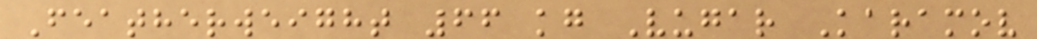Featherweight 66 kg Vugar Karamov
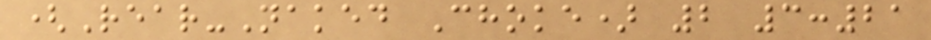(Rear-Naked Choke) 2 3:21
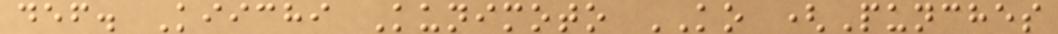def. Kiichi Kunimoto KO (Punches
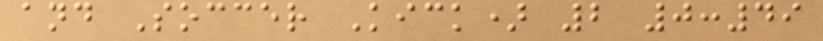and Soccer Kick) 2 0:49
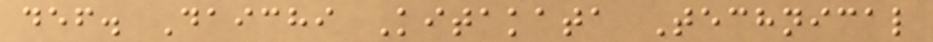def. Daichi Kitakata Technical
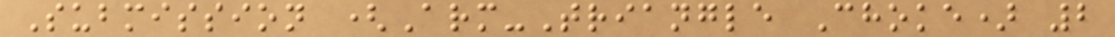Submission (Arm-Triangle Choke) 2
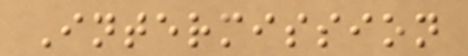Intermission
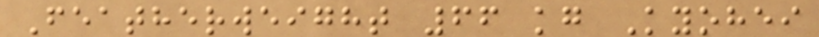Featherweight 66 kg Kyohei
